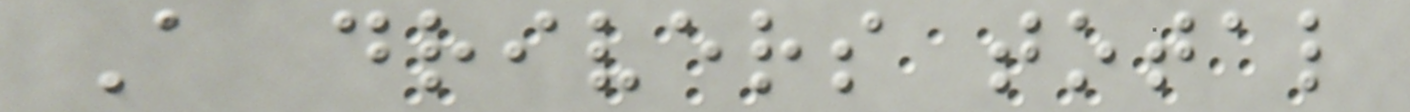A drivers total
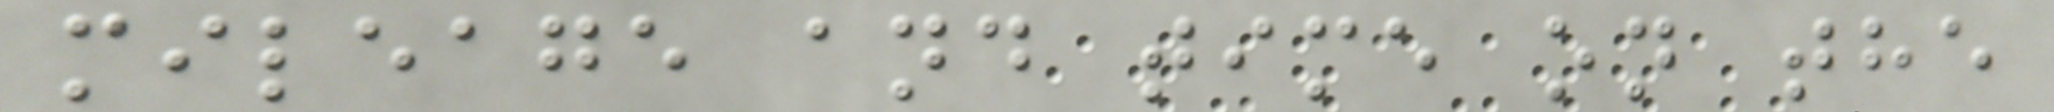mileage and time on the
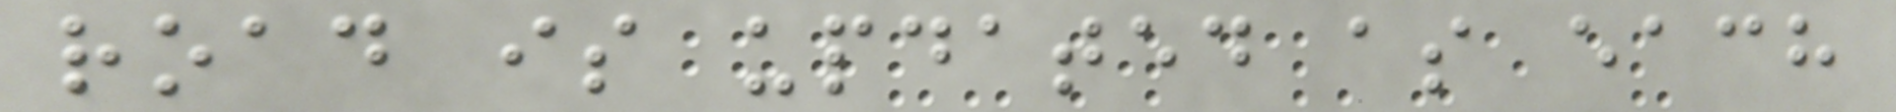road is updated as each
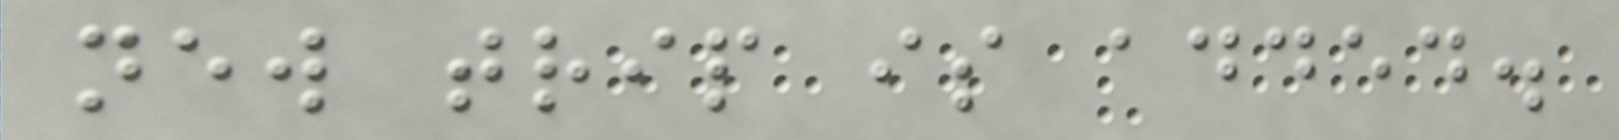new trip is added.
